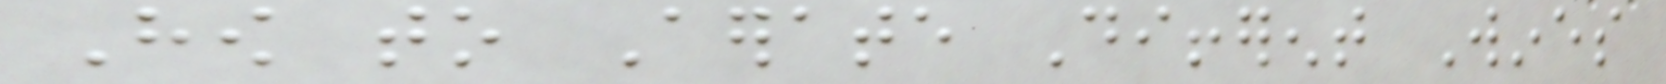How to Aerate Different Wines
